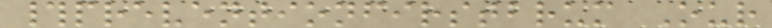#preventionfirstbrum Our
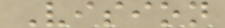Vision
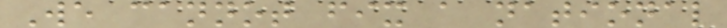We cannot fix a national
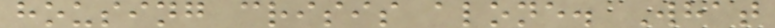housing crisis alone. What
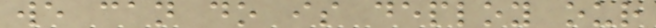we can do is deploy our
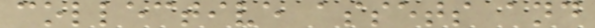collective assets and
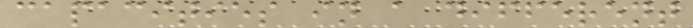capacities in a different
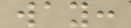way:
